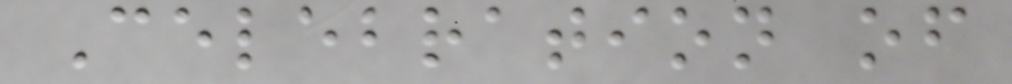Celebration of
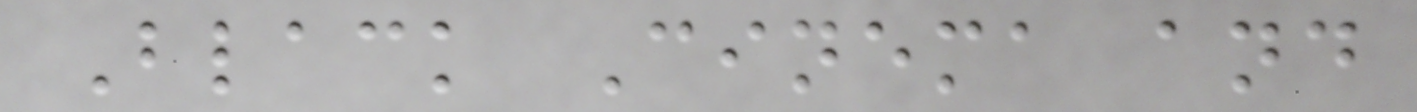Black Cinema and
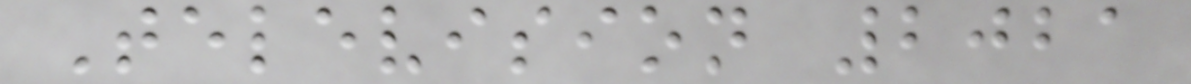Television 2021
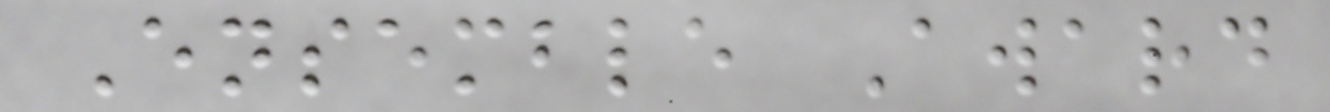Ensemble Award
